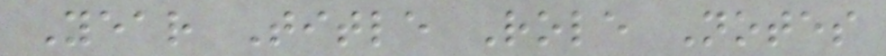Year Title Role Notes
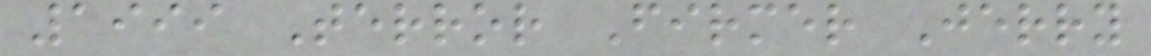1999 Terror Firmer Jerry
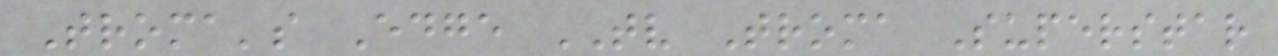Troma's Edge TV Troma Superstar
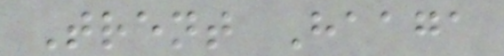Trent Haaga
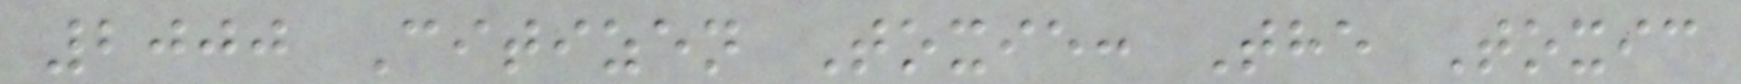2000 Citizen Toxie: The Toxic
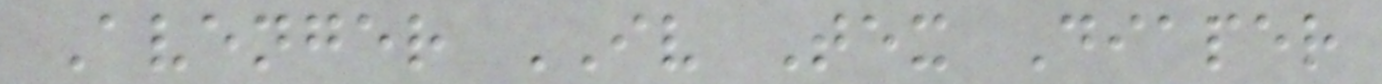Avenger IV Tex Diaper
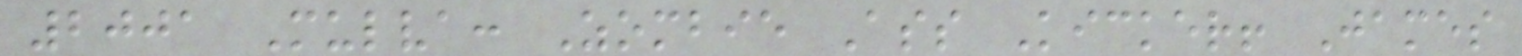2001 Mulva: Zombie Ass Kicker! James
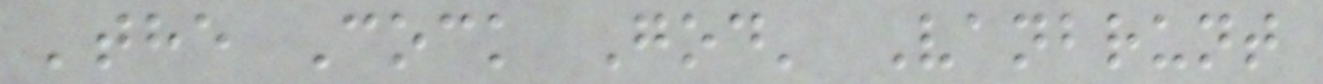'the Cock God' Vanbrunt
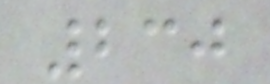230
